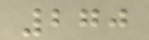270
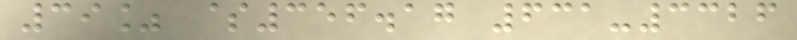39% $356.17 631-3326
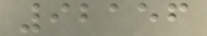92156
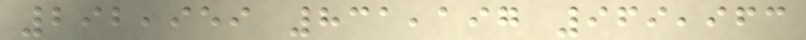292,959 831,197 969,963
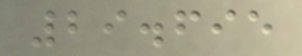29.695
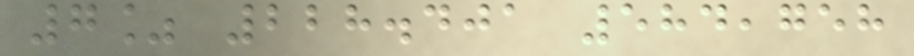7% 228.401 584,758
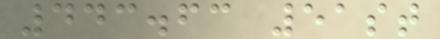443.63 51st
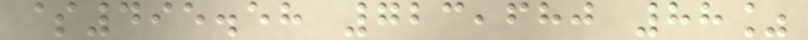$495.58 723,680 88%
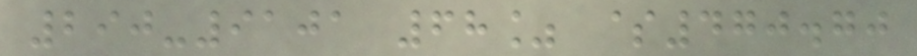290-9101 68% $470.70
